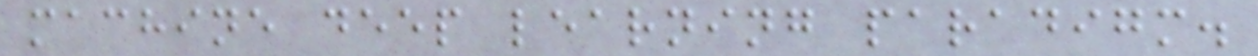machine deep learning paradigm.
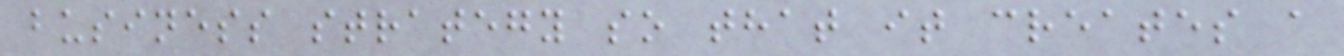business strategy so that it creates a
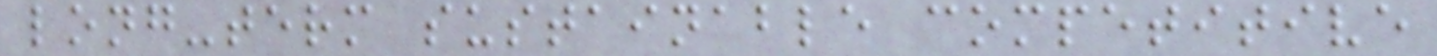long-term sustainable competitive
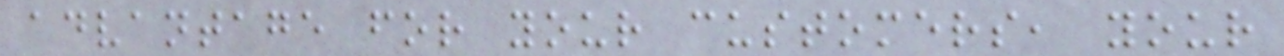advantage for your customers, your
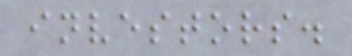investors.
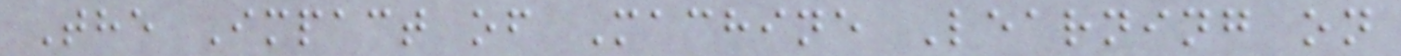The Impact of Machine Learning on
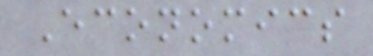Economics
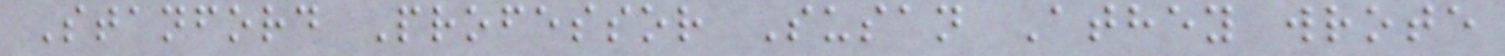Stanford Professor Susan Athey wrote
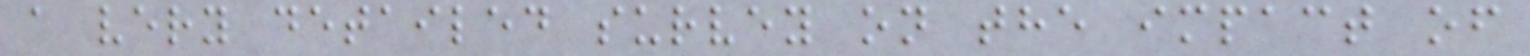a very detailed survey on the impact of
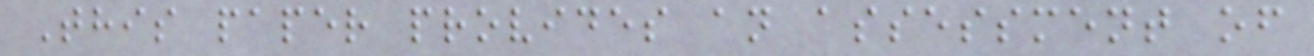This paper provides an assessment of
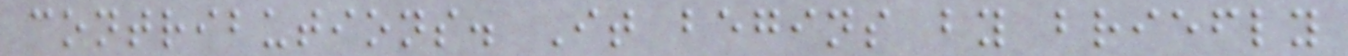contributions. It begins by briefly
